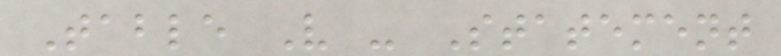Table V - Statement
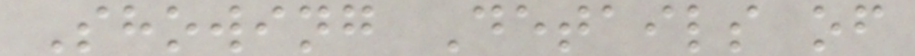Showing Details of
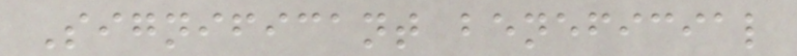Significant beneficial
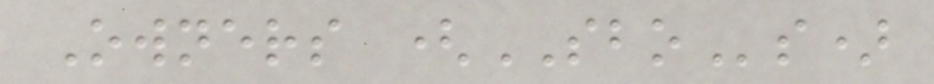Owners (SBOs)
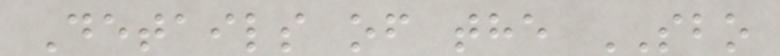Details of the SBO
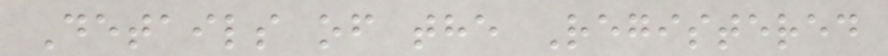Details of the Registered
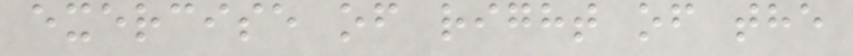exercise of right of the
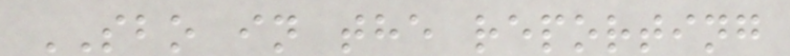SBO in the reporting
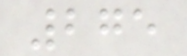275
